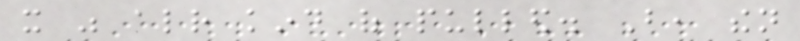it was already kind of pulled. But, then
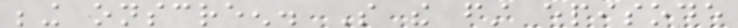being onscreen. So the first episode
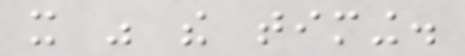it was the timing.
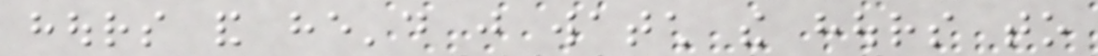hours and he'd just watch the hours to
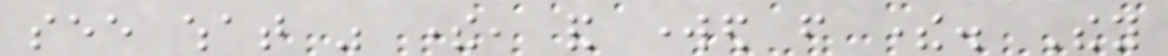see what was there, and worked from there. They
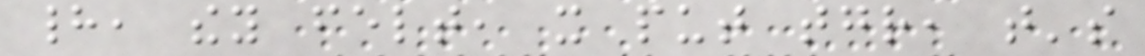had, they felt, it put together, that's
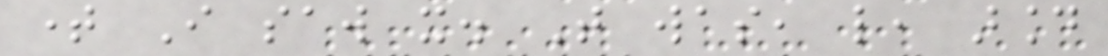time I saw it. That was, like, around
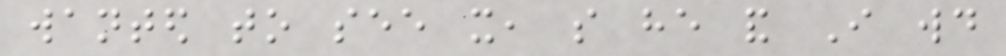wanted to see it, so he and I would
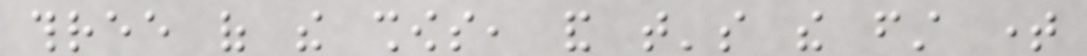three of the shows, and that's the first time
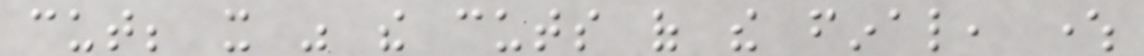cut; it was the cuts of the final, where
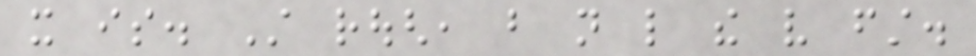it is. Still rough, but not like the very first.
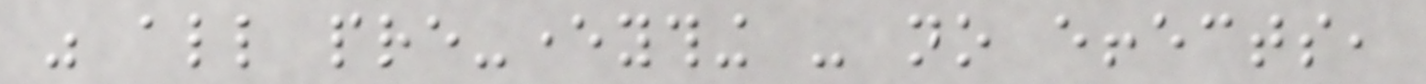was all pre-everything - no effects,
